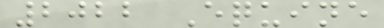2022 Equine
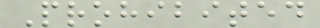Prohibited
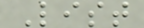List
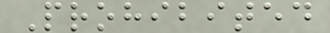Prohibited
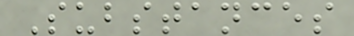Substances
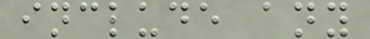include any
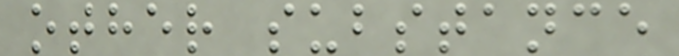other substance
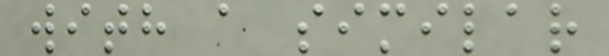with a similar
